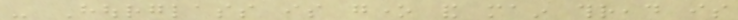- Hourglass is gone and main thread is
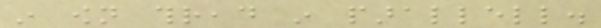in own thread in parallell.
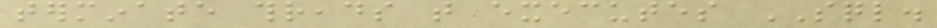terminate threads that executes SQL.
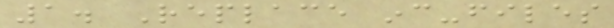1. Replace inc-files
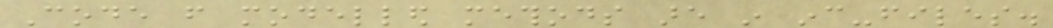Code from modelled methods are in inc-files.
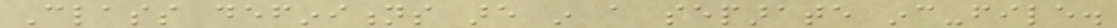Class definitions are in a separate inc-file.
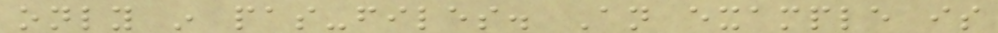only in pas-files. An example is
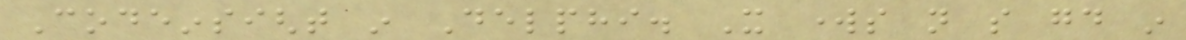Codeinsight in Delphi. It works not so good in
